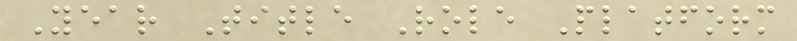Year Title Role Platform
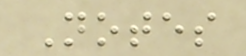Notes
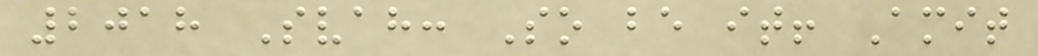2018 Svah: So be it! Amit
